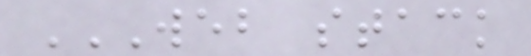WEB STACK
